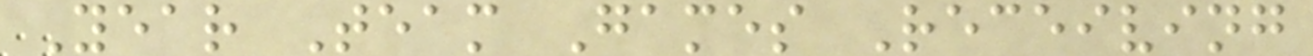Year Team Games Receiving
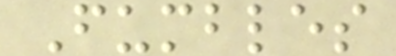Fumbles
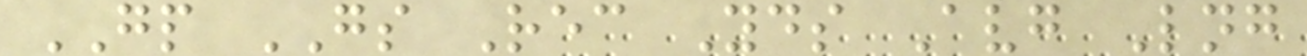GP GS Rec Yds Avg Lng
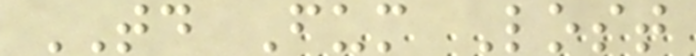TD Fum Lost
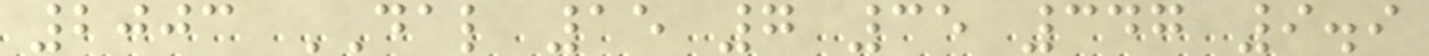2003 DAL 15 7 35 347 9.9
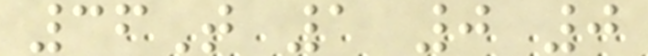36T 1 0 0
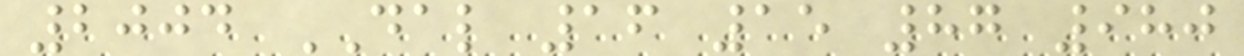2004 DAL 16 15 87 980
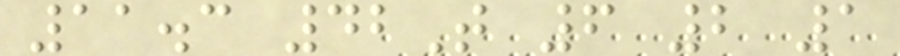11.3 42T 6 2 1
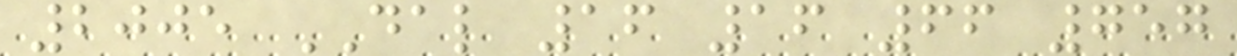2005 DAL 16 16 66 757
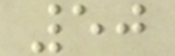50
